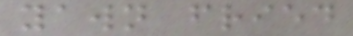yawn fried
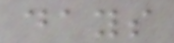days
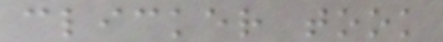clicker took
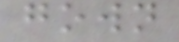gown
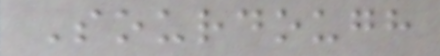Sourdough
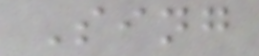Sing
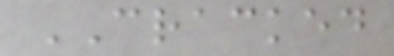CRACKED
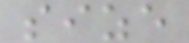size
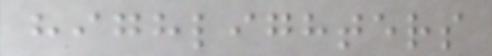highlighters
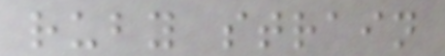ruby strain
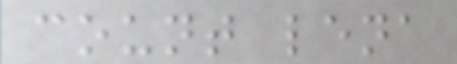count lena
